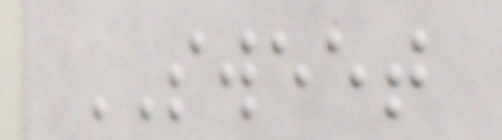SWEET
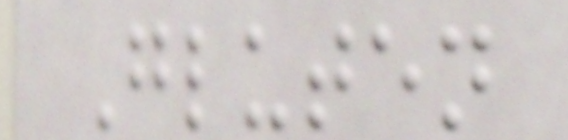Gluten
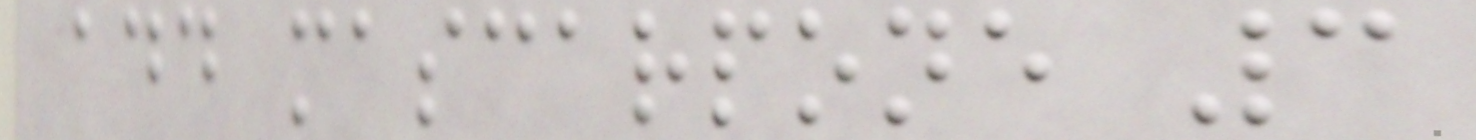add mascarpone 3
